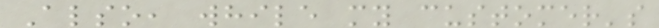Also, while my customer's
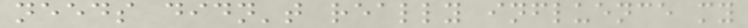needs didn't really influence my
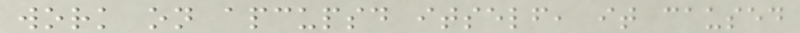work on apcupsd itself, it caused
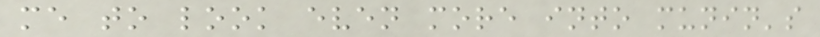me to look even more into munin's
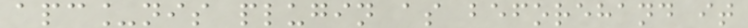apc_nis plugin as beforehand it
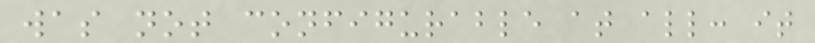was not configurable at all: it
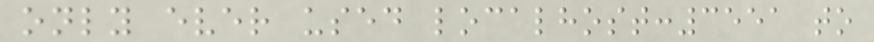only ever used localhost:3551 to
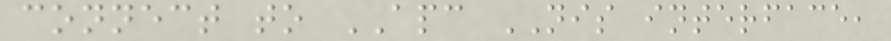connect to APC NIS interface,
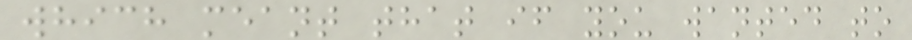which meant that if you wanted to
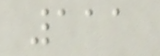111
